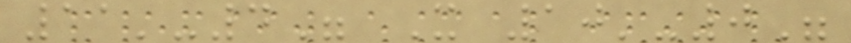11'-4" X 10'-0"
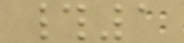#1
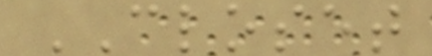CLOSET
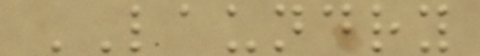LAUNDRY
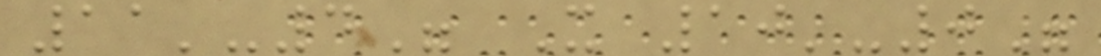11'-4" X 10'-0"
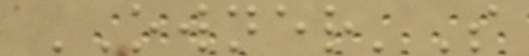OWNER'S
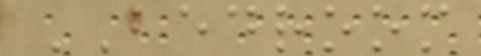BEDROOM
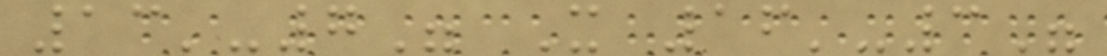13'-7" X 16'-3"
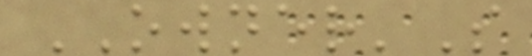OWNER'S
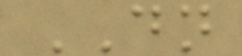DN
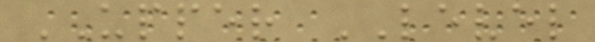UPPER LEVEL
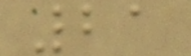21
